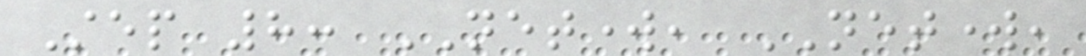Step 8: NETWORK, NETWORK,
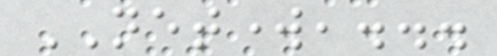NETWORK,...
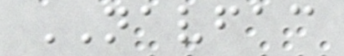NAVFAC
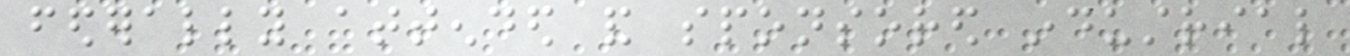federally attended and sponsored industrial
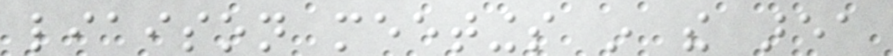liaison meetings in the area
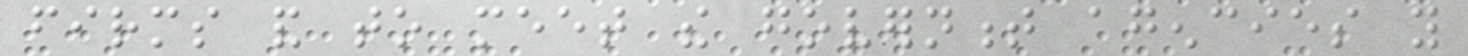firms and to meet the government agencies you
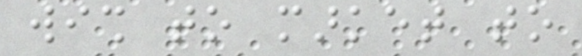wish to market to
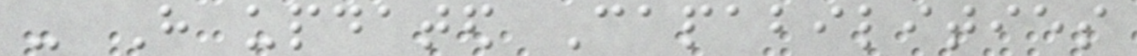- Have updated Capabilities
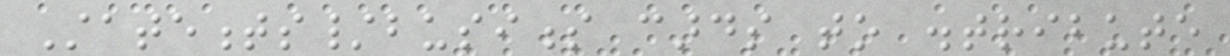Statements/business cards to distribute
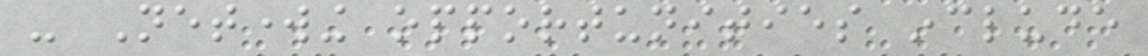- Networking opportunities include
